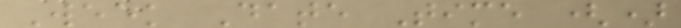Week Date Time ()
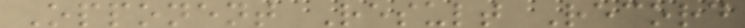Opponent Result Record
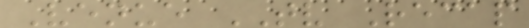Venue TV Recap
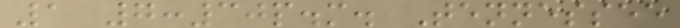1 7:30p.m. Tennessee
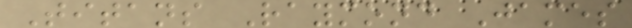Titans Raymond James
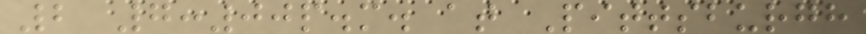2 7:00p.m. at Pittsburgh
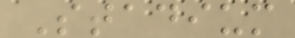Stadium
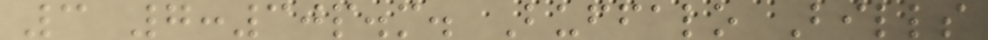3 7:30p.m. Buffalo Bills
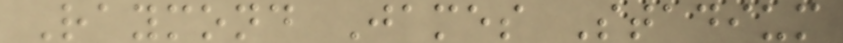Raymond James Stadium
